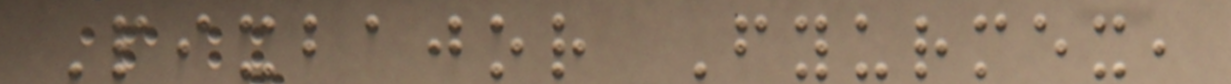Pixbajor Fyurmex,
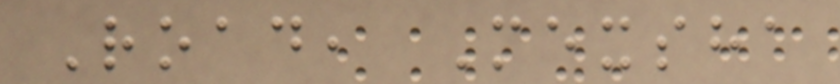Road, Mexsha
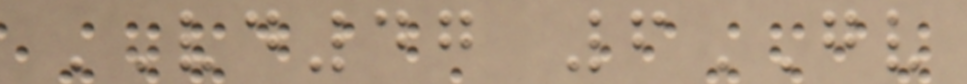VD47 6GV
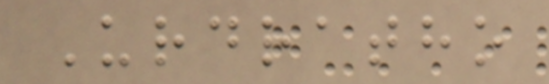Urdratho
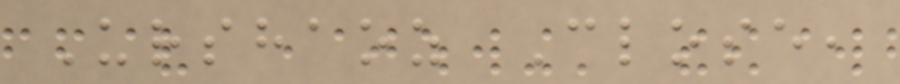Urshaoz Close,
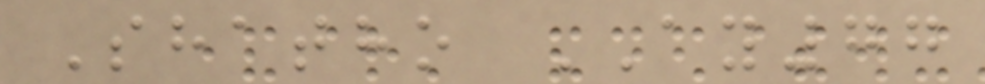Shatho AY77
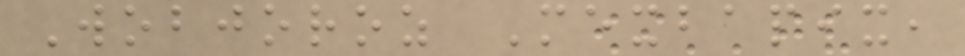Wobjoroz Mexbapix,
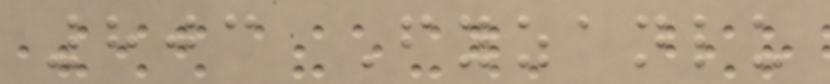803 Fyzanlu
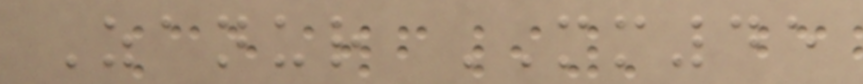Zanur MM45
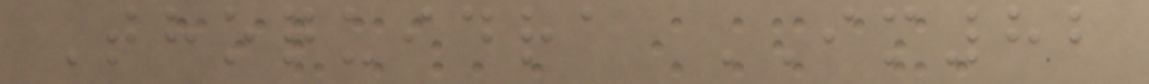Thoquidra IM82
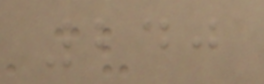240
